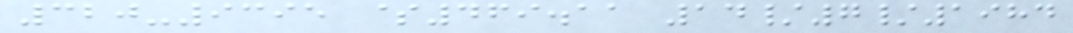320-9395 $469.11 14/7/1984
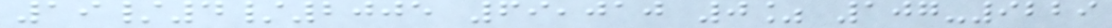19/4/2005 69,010 0% 107-9229
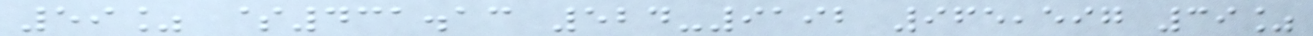59% $431.13 524-9192 965,597 39%
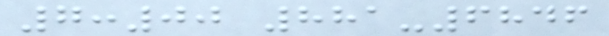7:00 881-6846
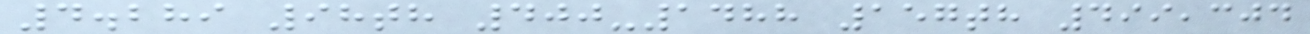4.289 98th 400-1488 157th 499,304
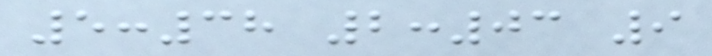5:38 2:03 9
